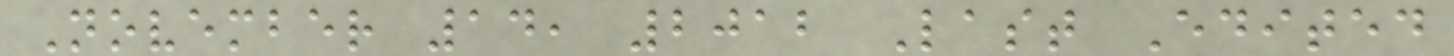November 14, 2012 Last Edited
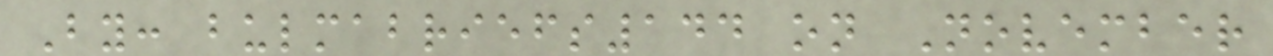By: bulmabriefs144 on November
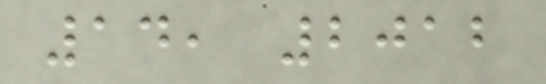14, 2012
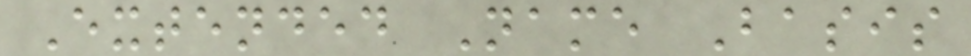Extended Name Basis
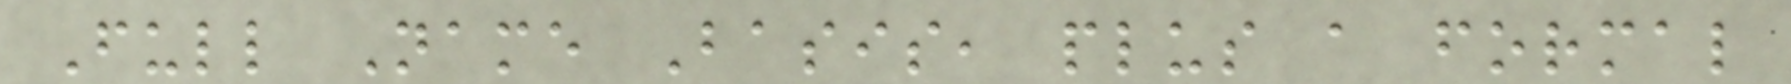Full Name Basis, plus a formal
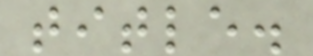title.
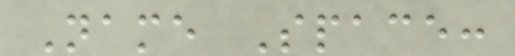Name Space:
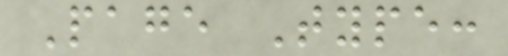Page Type:
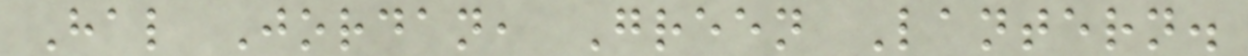Hal Jordan, Green Lantern.
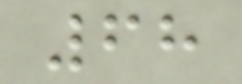68
